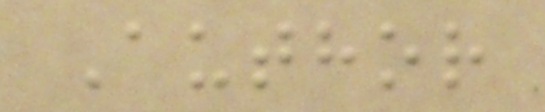Author
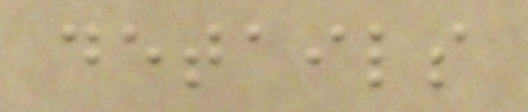details
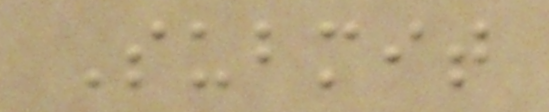Submit
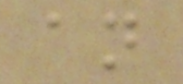an
